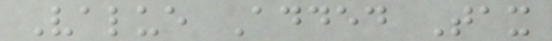Value Added Tax
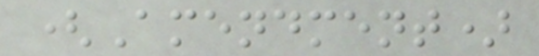(Amendment)
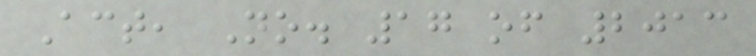Act, No. 17 of 2013
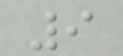9
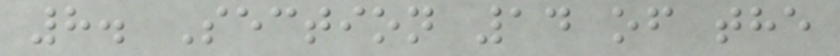8. Section 14 of the
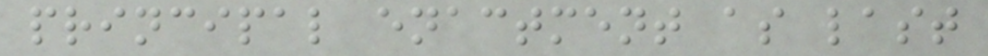principal enactment as last
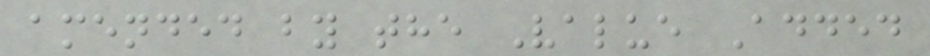amended by the Value Added
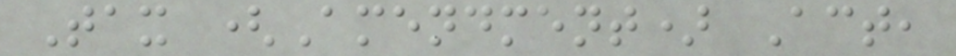Tax (Amendment) Act,
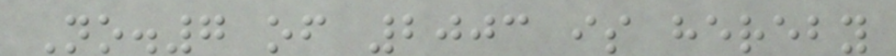No.7 of 2003 is hereby
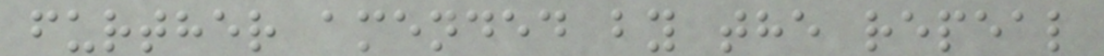further amended by the repeal
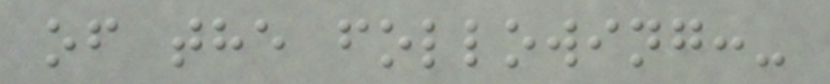of the following:-
